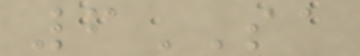6SA
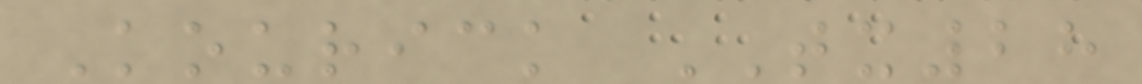Kourick TX28
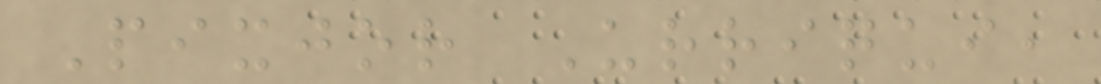Pixjor Urriqui,
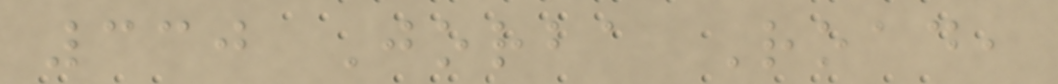330 Jorba Road,
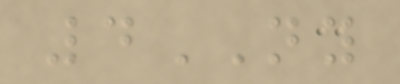4NY
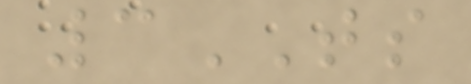3TS
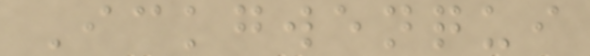Ickgwenqui
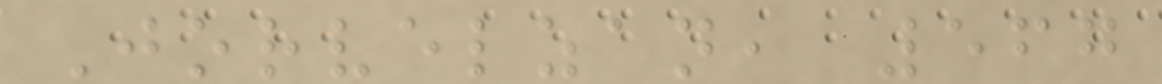Jorvelzan, 567
